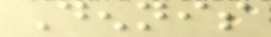Dennis
